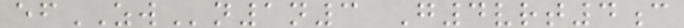efZWn1n3 G4vrt4c
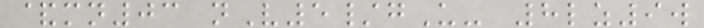&mn03 nV5/gU- 8lz9w
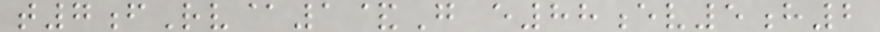t7fRv@1&G e88ev5h2
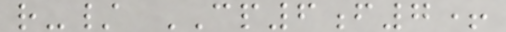r-/ CP6f7+
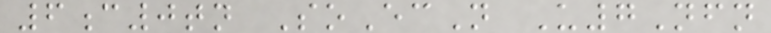6c0tn SoEcN U7Nfn
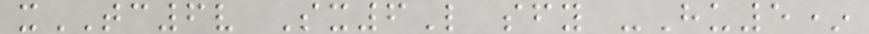xTC6v Sx6L sfy -Hu5*
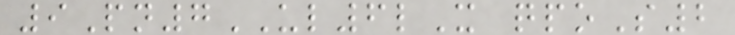9Pn7UL6lX qpoS2
